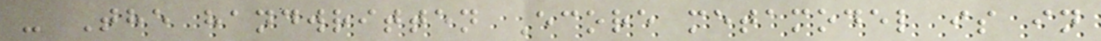- The handwritten Ecore metamodel is in
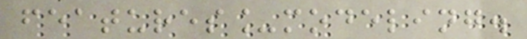features_modeling.
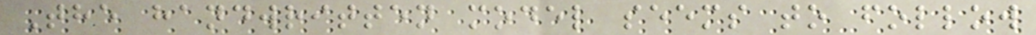The handwritten model seems to follow
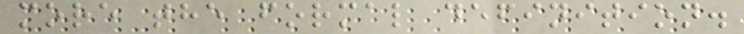more the formal definition.
